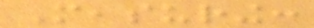Measuring:
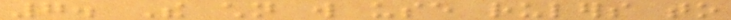7. The children will use rulers to
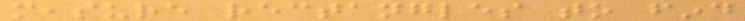measure rectangles to find
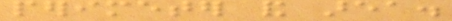perimeter and area.
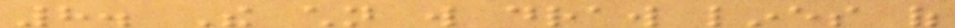8. The children will draw lines of
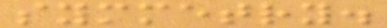symmetry.
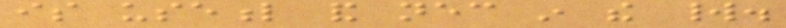is useful and necessary in the world.
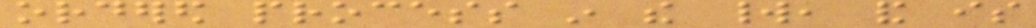ordered process in the world, and is
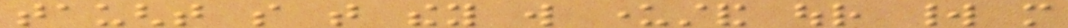taught so that they will understand our world more
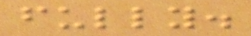fully.
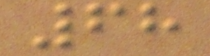68
